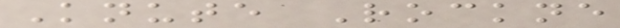Knute Rockne
